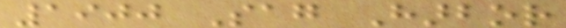1900 Sag Harbor
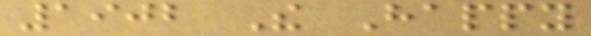1902 The Happy
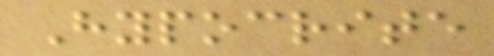Hypocrite
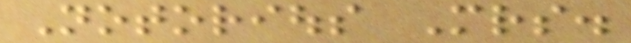Notorious Mrs.
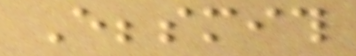Ebbsmith
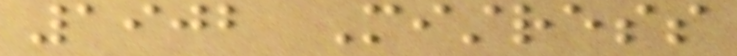1902 Mistress
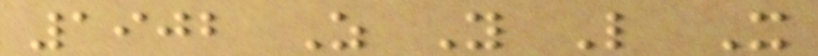1902 As You Like It
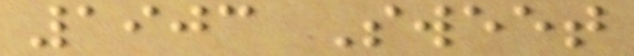1903 Sweet
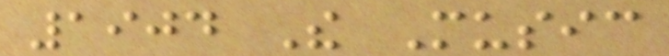1904 The Music
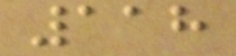118
